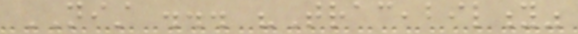NIST ... "Traceability"
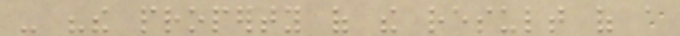- "the property of the result of a
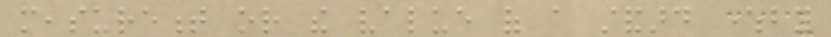measurement or the value of a standard whereby
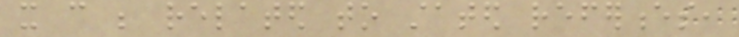it can be related to stated references,
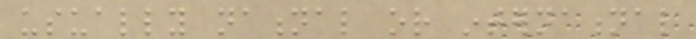usually national or international
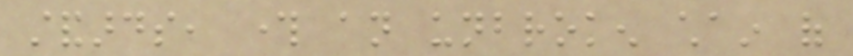standards, through an unbroken chain of
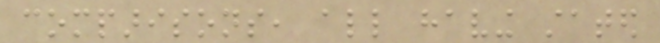comparisons, all having stated
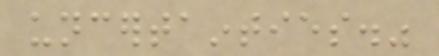uncertainties."
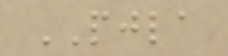PJLA
